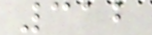312
